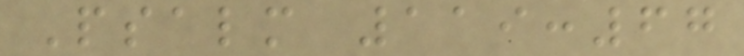Psalm 119:67
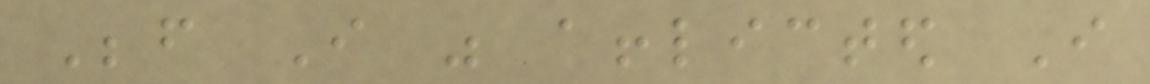Before I was afflicted I
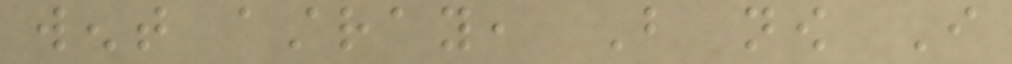went astray, But now I
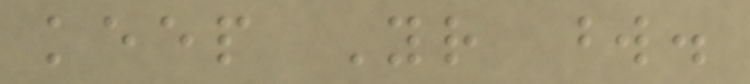keep Your word.
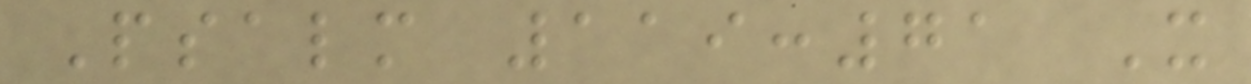Psalm 119:71 It
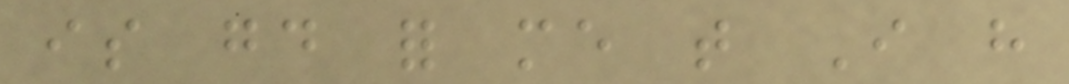is good for me that I have
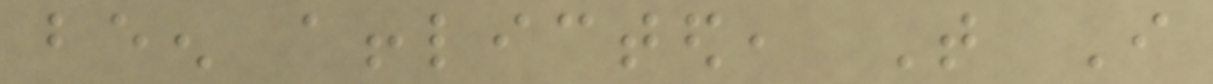been afflicted, That I
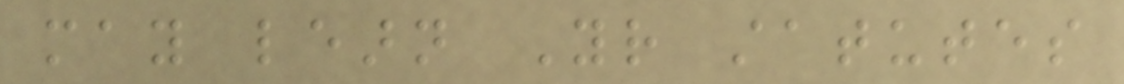may learn Your statutes
